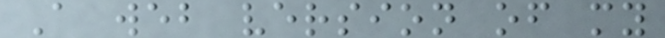A web version of my
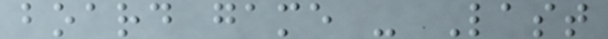board game - Last
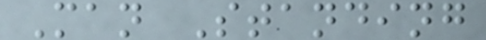Man Standing
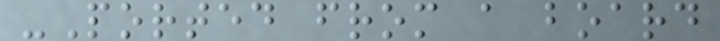-Ported from a board
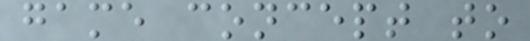game concept to
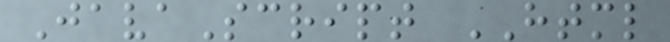JavaScript HTML
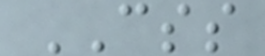CSS
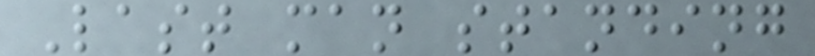Last man standing
